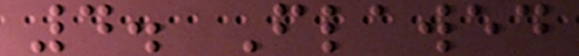4. Flawed
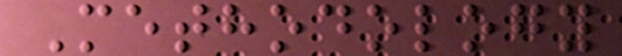Methodology
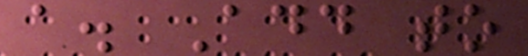a. Add to
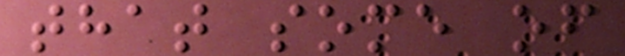that some of
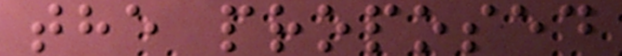the proposed
